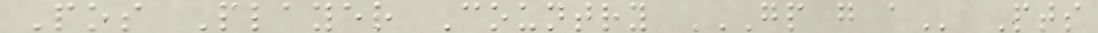Pos Player Country GP G A Pts
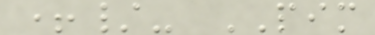+/- PIM
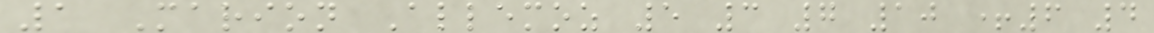1 Marion Allemoz 5 3 7 10 +6 4
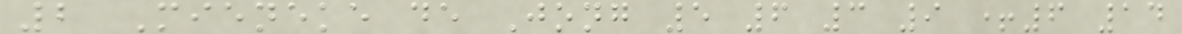2 Mieneke de Jong 5 6 3 9 +6 14
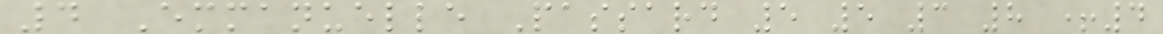4 Emmanuelle Passard 5 5 3 8 +4
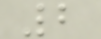2
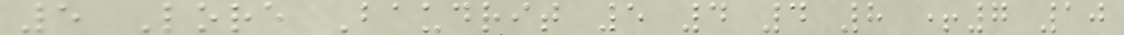5 Lore Baudrit 5 4 4 8 +7 10
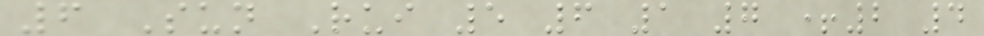6 Sun Rui 5 6 1 7 +2 4
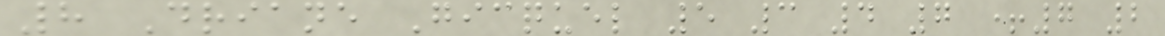8 Driane Gicquel 5 3 4 7 +7 2
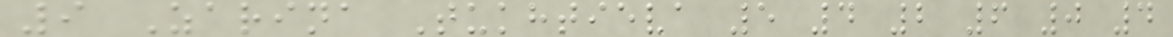9 Zarina Tukhtieva 5 4 2 6 0 4
